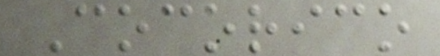Cocorico
